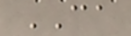CA
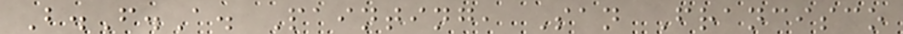B.F.A. Painting, San Francisco
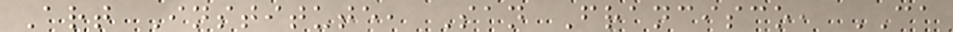Art Institute, San Francisco, CA
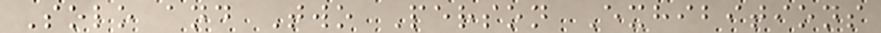Solo and Two Person Exhibitions
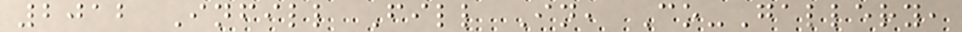2012 Infill Fill In, Co-Gallery,
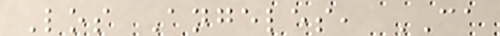Los Angeles, CA
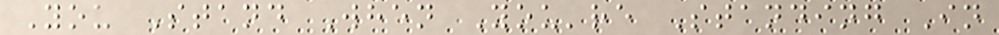You Stand When You're Standing In
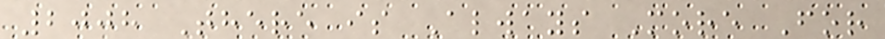2008 There is Always More For
